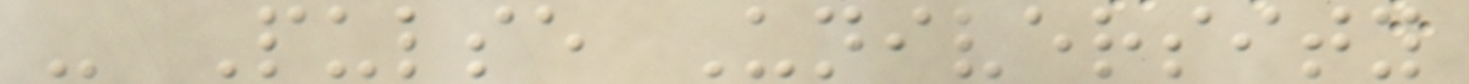- Pulse University
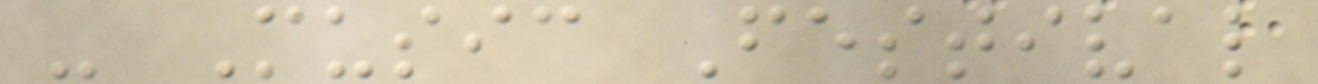- Music Festival
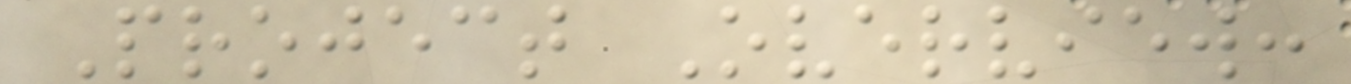Project Overview:
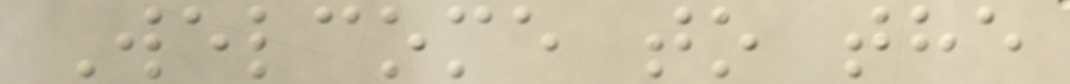Welcome to the
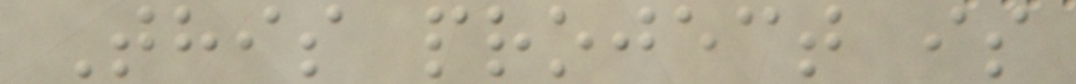This project is
